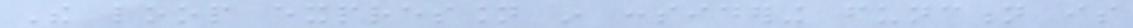The loop expression in considering function is
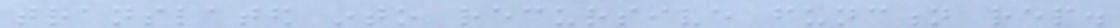translated into recursive function rep.
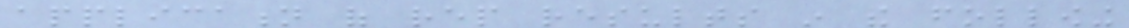application of rep results in the following
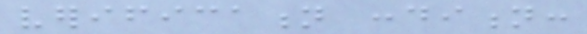verification condition:
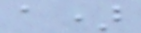a)
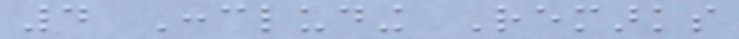4 Concluding Remarks
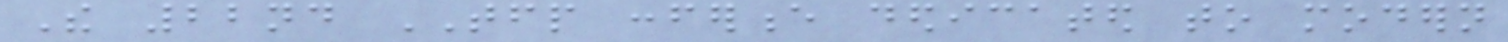The 22nd TFP conference dedicated to modern
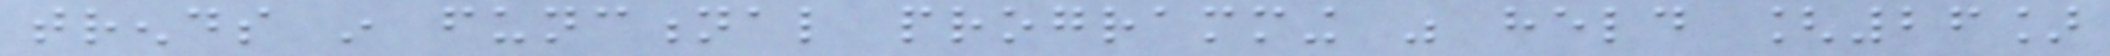trends in functional programming was held [26]
